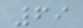69
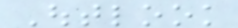Outlook
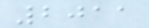2011
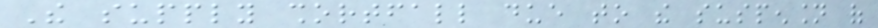The supply shortfall due to the suspension of
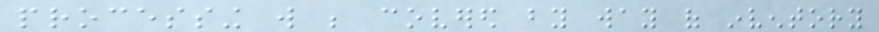processing will be covered by way of inventory
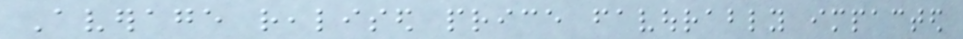Average realised price favourably impacted
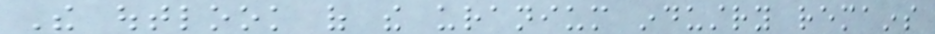The outlook of the uranium industry remains
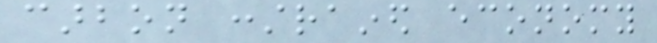carbon constrained economy
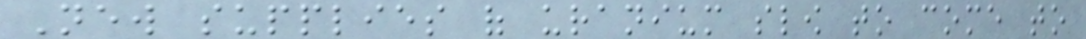New supplies of uranium slow to come to
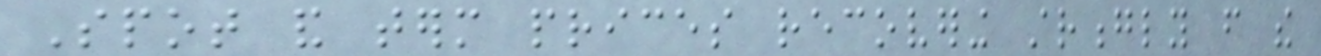Spot and term prices recovering strongly from the
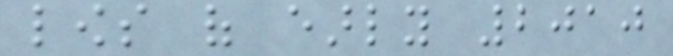lows of early 2010
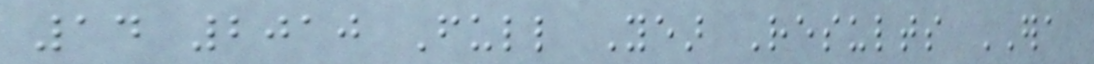14 2010 Full Year Results ERA
